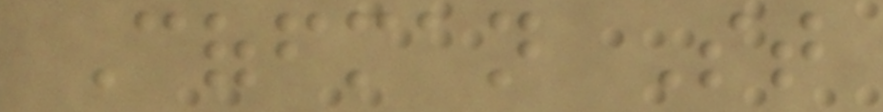Coffman St
